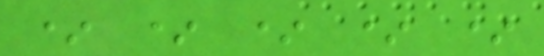* * * * *
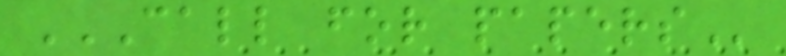CALL FOR PAPERS
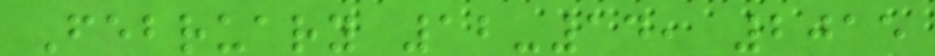February 12-14, 2015
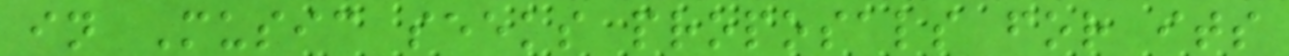in Music seeks proposals for its
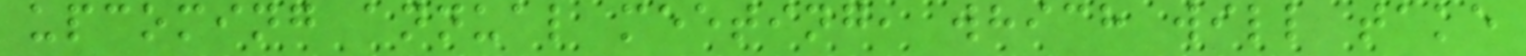upcoming annual meeting, which will take
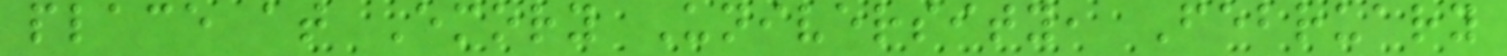place at Emory University, February
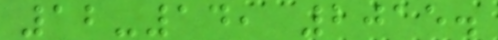12-14, 2015.
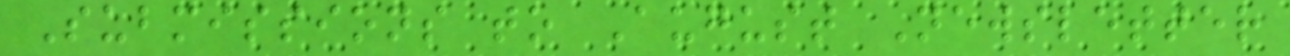Submissions to August Newsletter
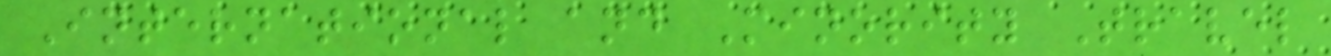International and Minority Travel
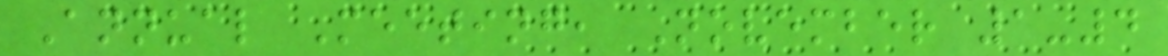Annual Meeting, November 1-4
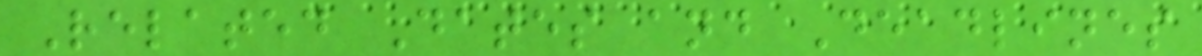Related Dates and Deadlines
